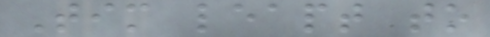Tim leapt to
